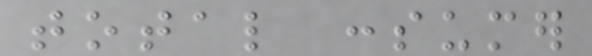total consumer
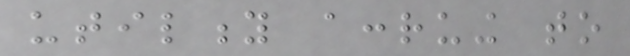utility accruing to
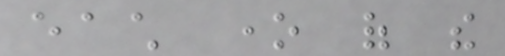each one of the
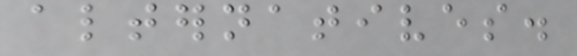alternatives.
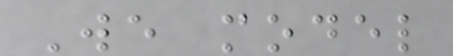We model
